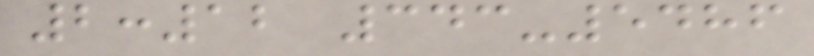2:12 343-5486
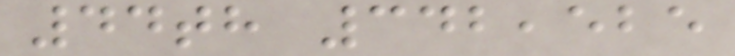44th 342,525
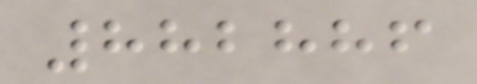882886
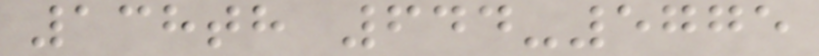138th 644-5775
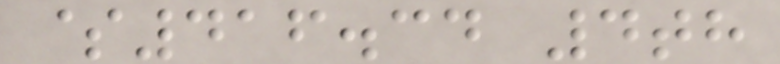$416.34 4th
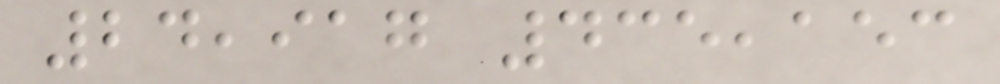24,917 435,153
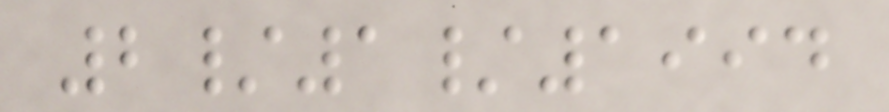2/1/1994
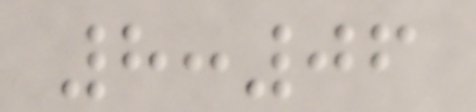8:06
